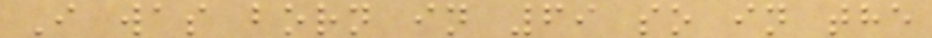I was born in 69 so in the
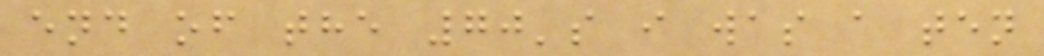end of the 70's i was a ten
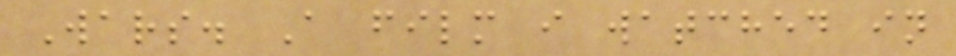Wars. A film i watched in
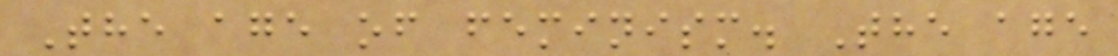The age of feminism. The age
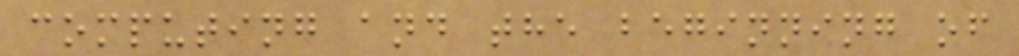computing and the beginning of
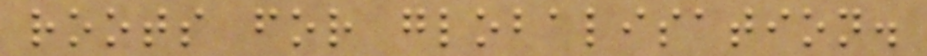roots for globalisation.
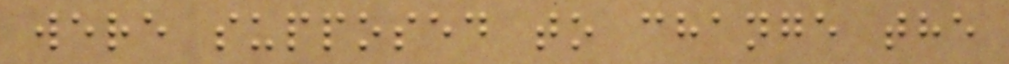were supposed to change the
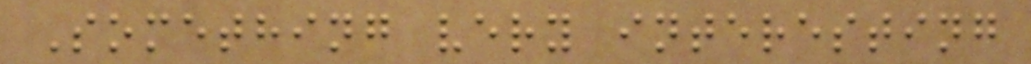Something very interesting
